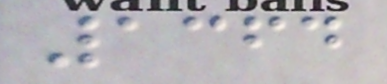1364
